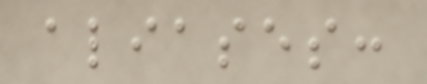aliases:
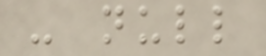- null
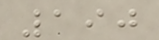190
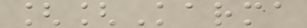[[Karma
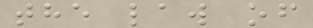the law of
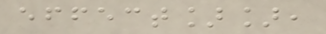effect]],
